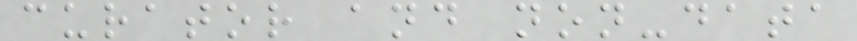curator and non-data
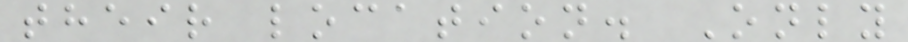their location. Only
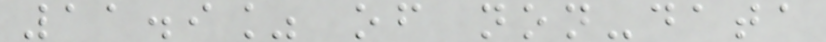11.9% of non-data
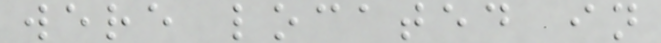were located in
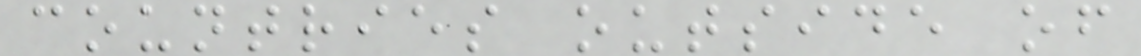countries outside of
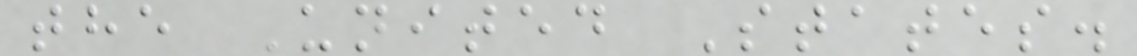the United States.
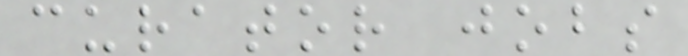curator jobs
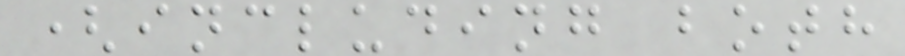(including both
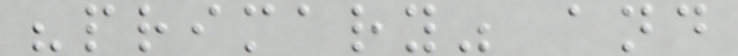"primary" and
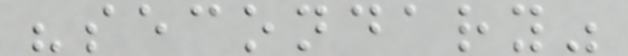"secondary"
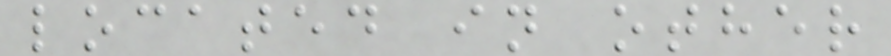located in other
